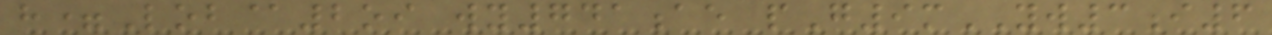h=Lob@2oi wy741ae pG9mYW3i6
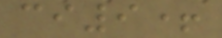ci9+
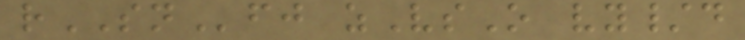rSNfj zVsO vy/d
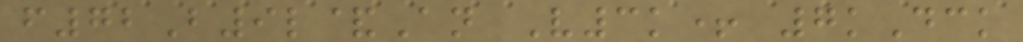f72B9l&An V3k+ 7kDck
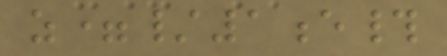z=/1e#
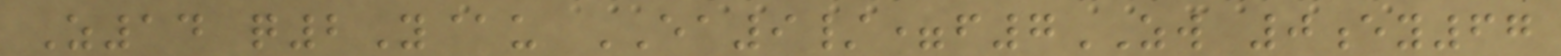Z14 q2Y@u EA9/=f7ZW 0ey67
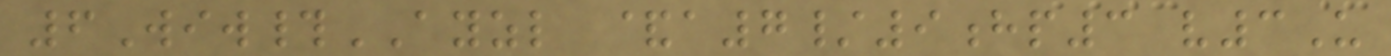6Wiw#AYZL &a7/9hp3 v3U
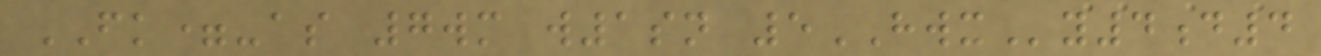FK=-as 7wm w1sn 5HWXy4d4
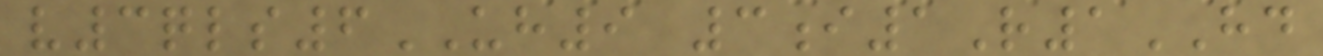v3qls6UH9 3i1R1HD
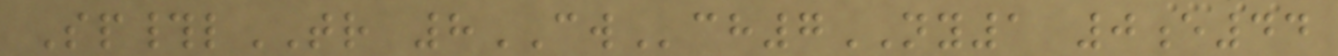Sp#lTR 8CWch7NY1 0e44
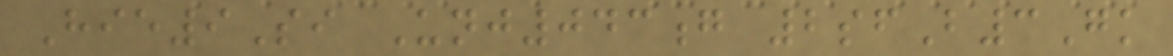Hie9Si Unj043g 2sfB3Gk
